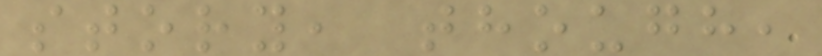story, though,
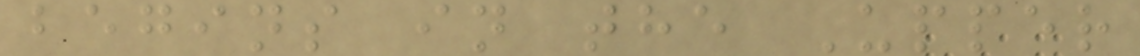begins in the Upper
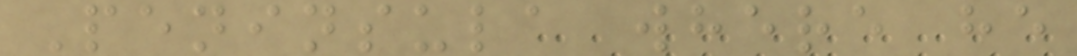Peninsula where he
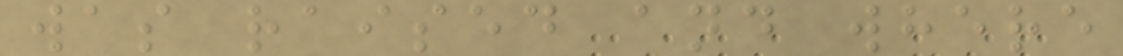was raised and where
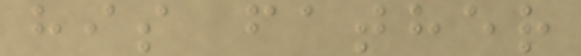his father
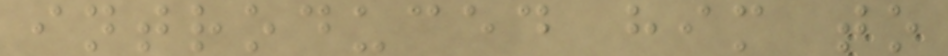introduced him to
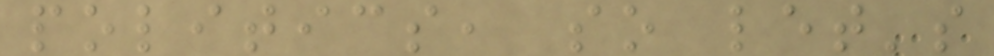politics, so let's
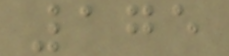175
